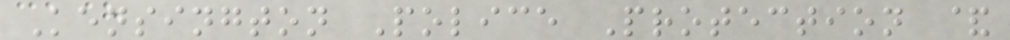Kensington Police Protection &
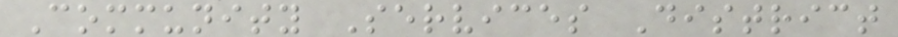Community Services District
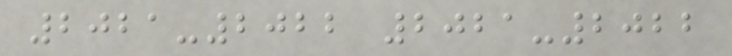2021-2022 2021-2022
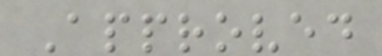Approved
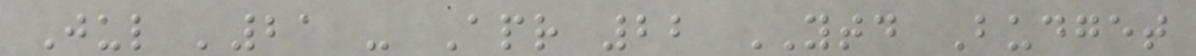Jul '21 - Apr 22 YTD Budget
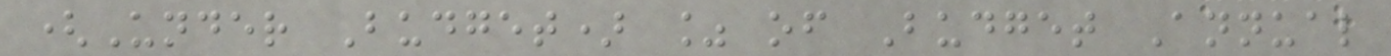(Under Budget) % of Budget Annual
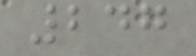247
